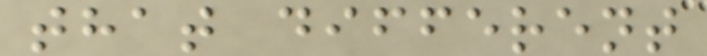that different
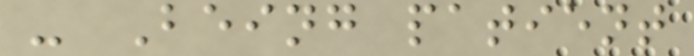- Being patient
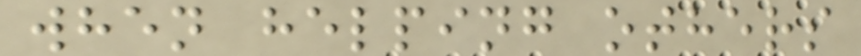when helping others
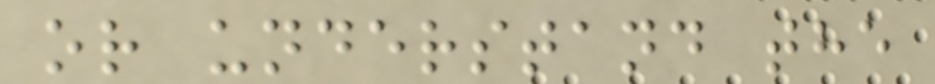or understand the
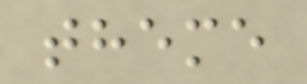theme
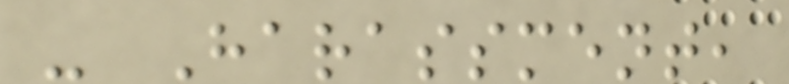- Harassment,
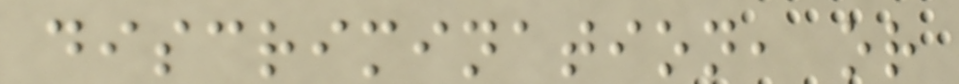discrimination, or
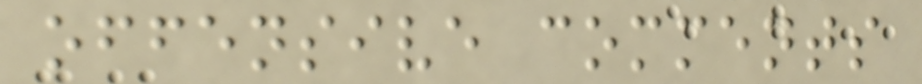offensive comments
